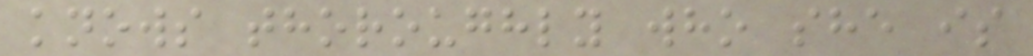knows thoroughly who she is
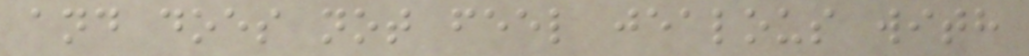and does not feel jealous with
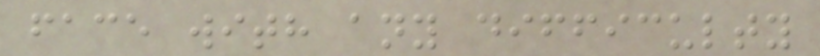face with any difficulty
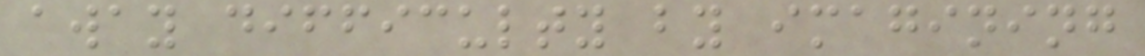away difficulty by imagining
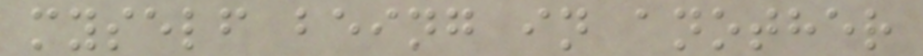myself being in another
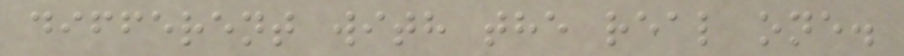different with the real one.
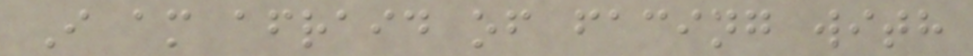I am afraid of facing with
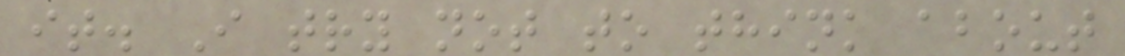it. I try not to think about
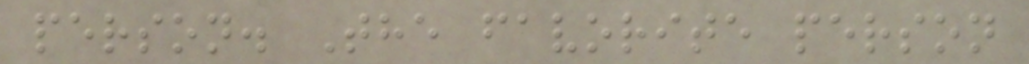person. The favorite person
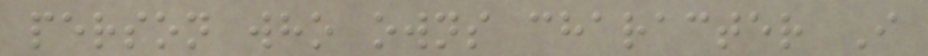person who owns character I
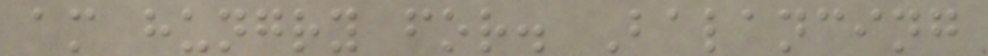am hungry for. Balancing
